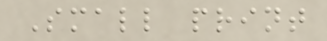Small print
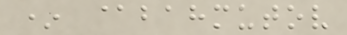* @bahmutov
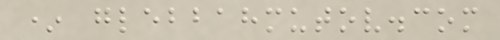* glebbahmutov.com
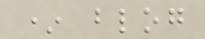* blog
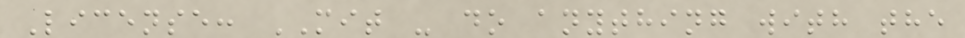License: MIT - do anything with the
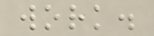work.
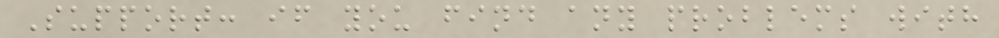Support: if you find any problems with
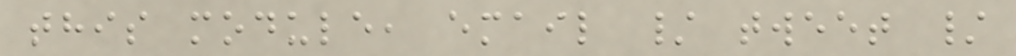this module, email / tweet /
